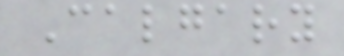Calgary
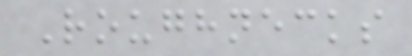Roughnecks
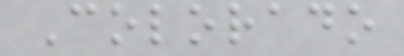Colorado
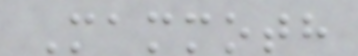Mammoth
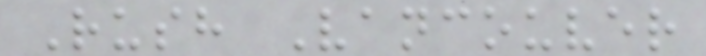Rush Vancouver
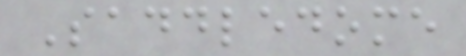Saddledome
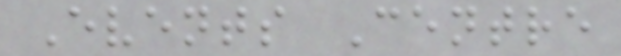Events Centre
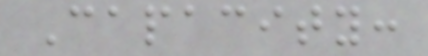Capacity:
